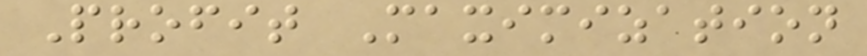Profit Maximization
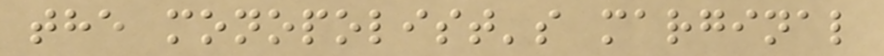the monopolist's marginal
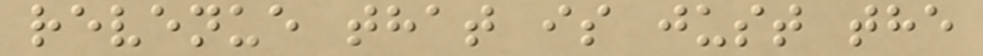revenue that is just the
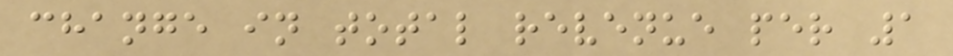change in total revenue per 1
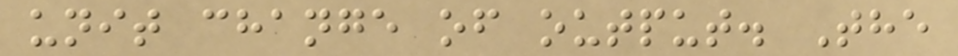unit change of output. The
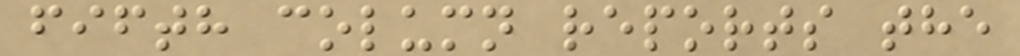fifth column reports the
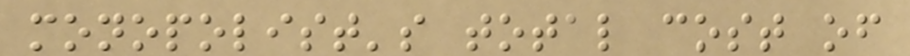monopolist's total cost of
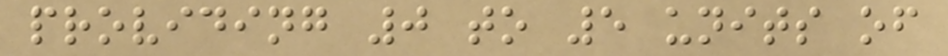providing 0 to 5 units of
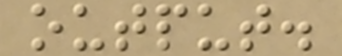output.
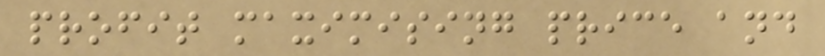profit maximising price and
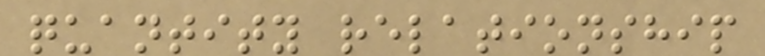quantity relationship
